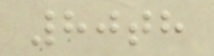80th
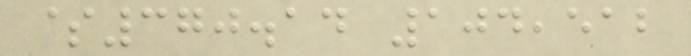$370.14 104,512
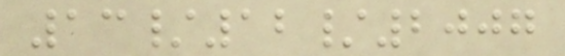13/12/2007
